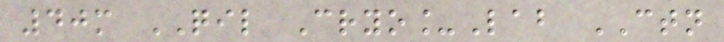40m QIL Cryo_Lab CTN
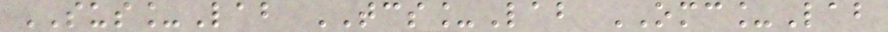SUS_Lab TCS_Lab OMC_Lab
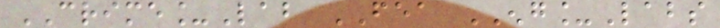CRIME_Lab FEA ENG_Labs
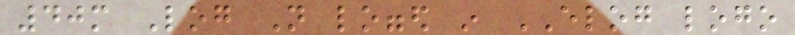40m Log Not logged in ELOG logo
